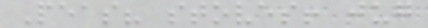Peas? stoves! jug
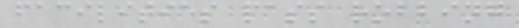facilities pass robbing
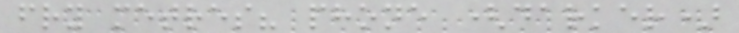fry metres? phone (darker)
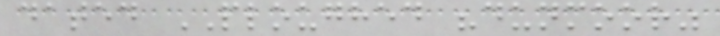dated PLOUGHED "dunmoor"
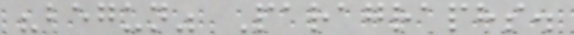"begun" Paragraphs.
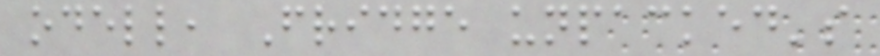odell, Fridge unpacked's
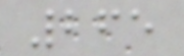265
